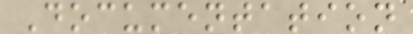Documentation
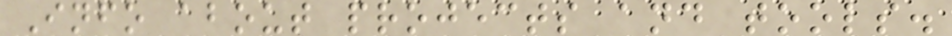Info about projects and tools.
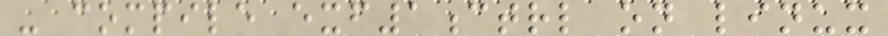- compile exf1ctrl on linux
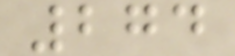274
